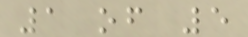1 of 5
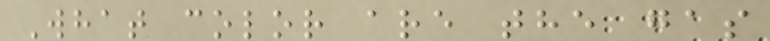What color are the gas
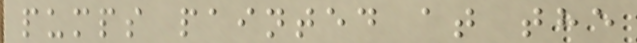pumps painted at the
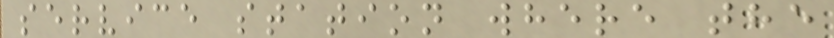service station where the
